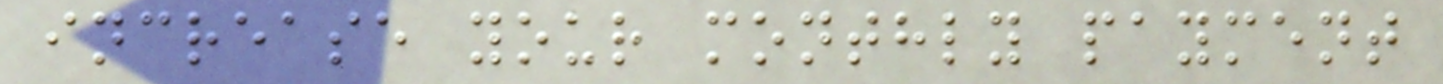increase your monthly payment
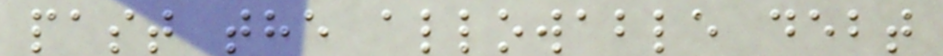past the allowable debt
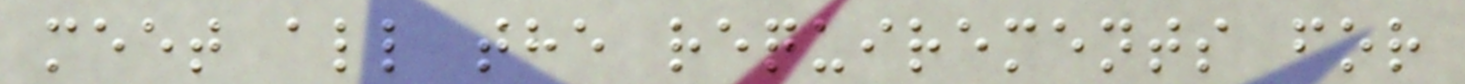meet all the requirements for
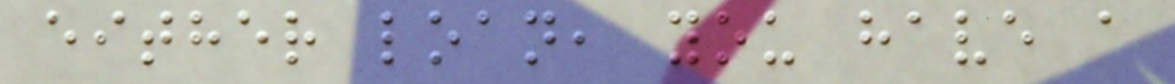either loan, you have a
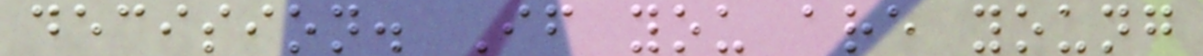decision. If you are young
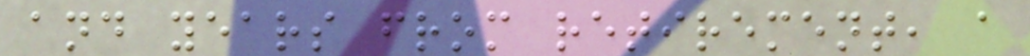and years from retirement, a
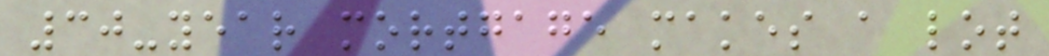30-year mortgage makes a lot
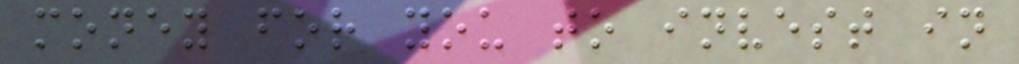money for you to invest in
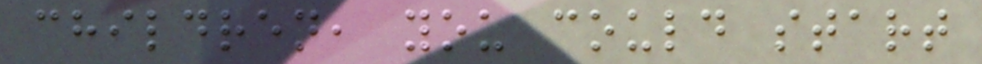children, you could start
